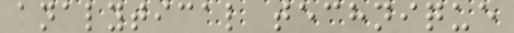analytical technique
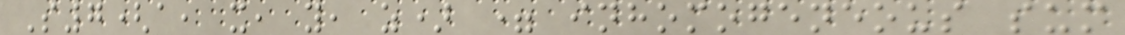S7(a, x, y, z) = inhomogeneous sum
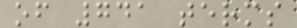of 741 terms
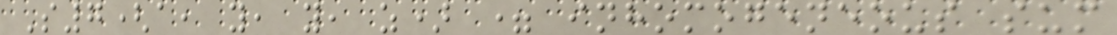S7(a, y, y, z) = inhomogeneous sum
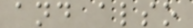and also
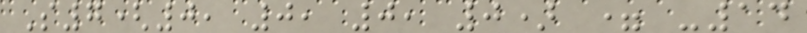S7(0, 0, 0, 0) = -14
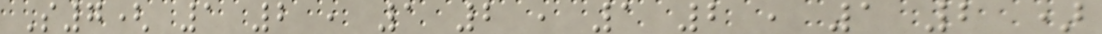S7( 1 2 , 1 2 , 1 2 , 1 2 )
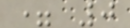= 0
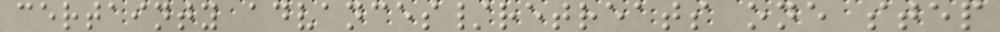certainty advances/retreats one step
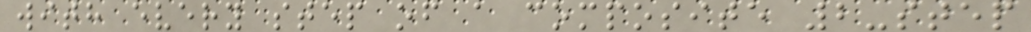with every step of a composite 2-step
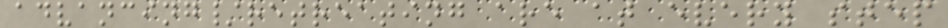advancing/retreating are at every step
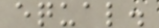equal.
